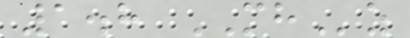1.8 MHz
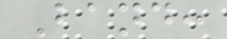Band:
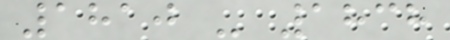1810 - 1838
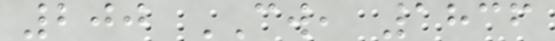200 CW, 1836
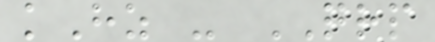kHz - QRP
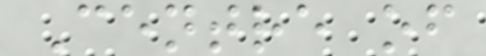Centre of
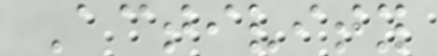Activity
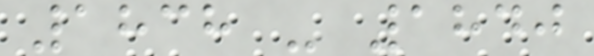1838 - 1840
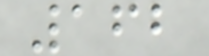162
